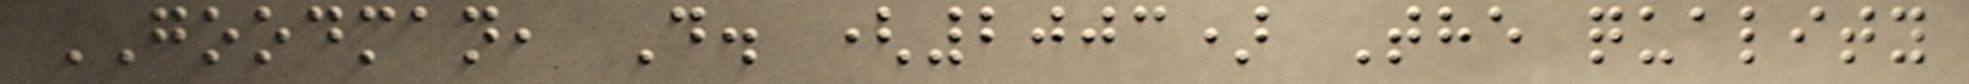GOODMAN, D. (2003) The quality
